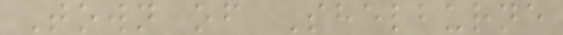Town of Shelburne
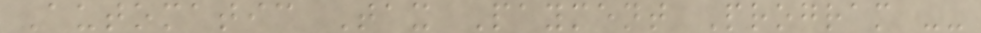Automatic Tax Payment Program --
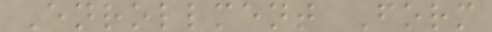Enrollment Form
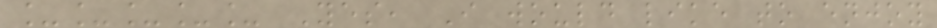_____ Yes, I would like to enjoy
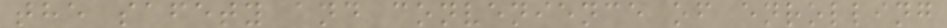the safety and convenience of enrolling
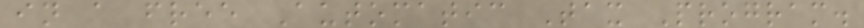in a free Automatic Tax Program.
